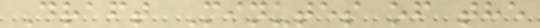Draft Minutes of the
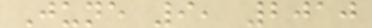June 9, 2010
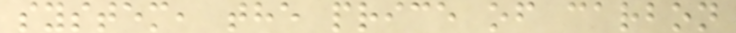system, the price of carbon
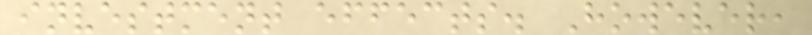investment effects. However,
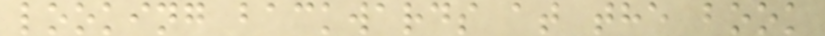looking backwards at the book
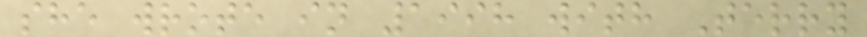she wrote in 1998 with Terry
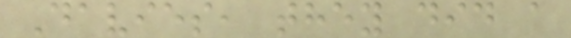Davies, they did a
